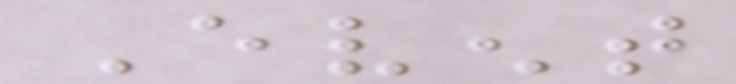Event
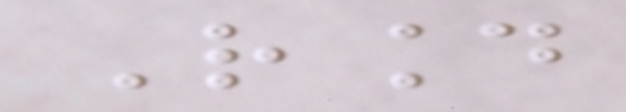Round
